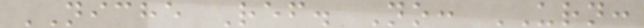NICHE Ref. No: URN:
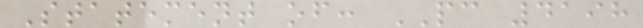Statement of: PC 4198
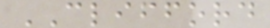CLIFFORD
